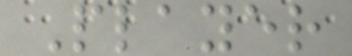Player
